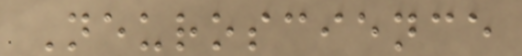Neuroscience
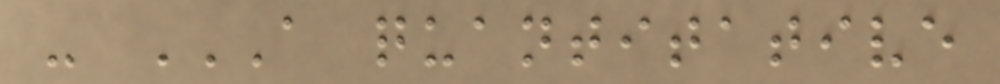- A QUANTITATIVE
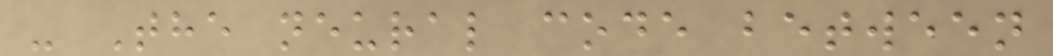- The neural code between
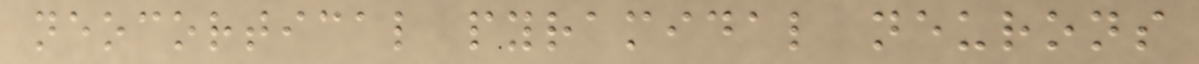neocortical pyramidal neurons
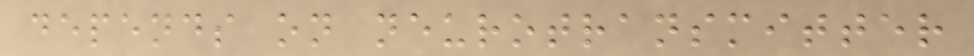depends on neurotransmitter
